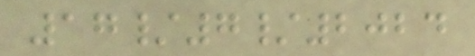17/7/2024
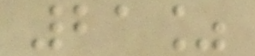21%
